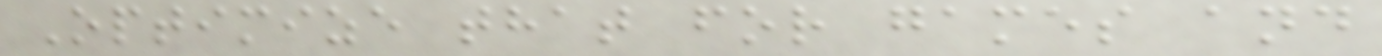Optimize that for games and
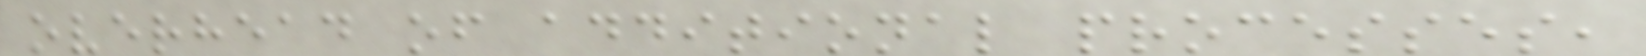overhead of additional processes,
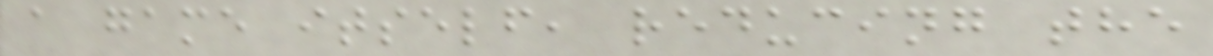a game itself, reducing the
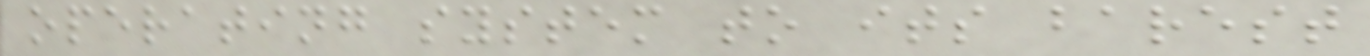operating system to its barest
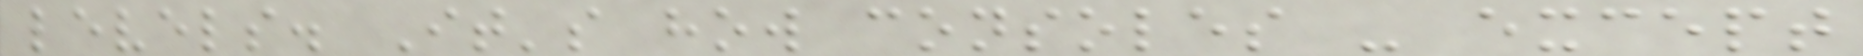levels. It's how consoles - except
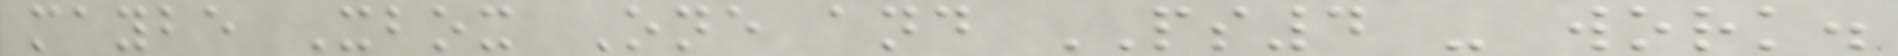maybe Xbox One and PS4 - work.
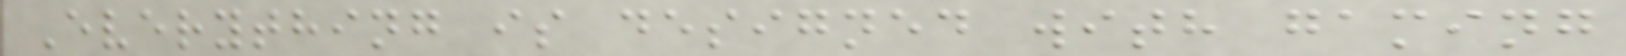Everything is designed with gaming
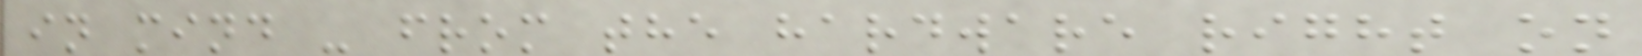in mind - from the hardware right on
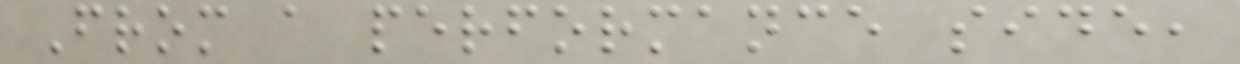From a performance side,
